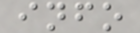info
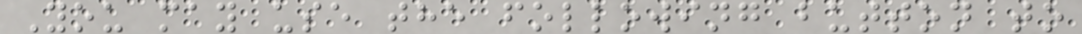You may use the following button to
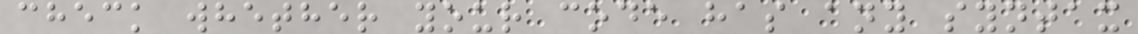check whether your code has any syntax
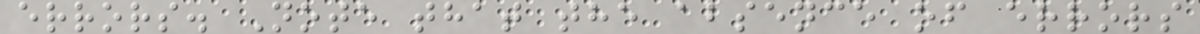errors. Note that the absence of errors
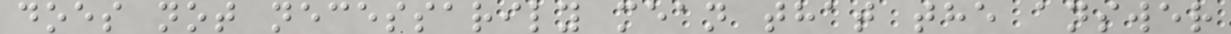does not necessarily mean that the answer
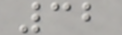32
